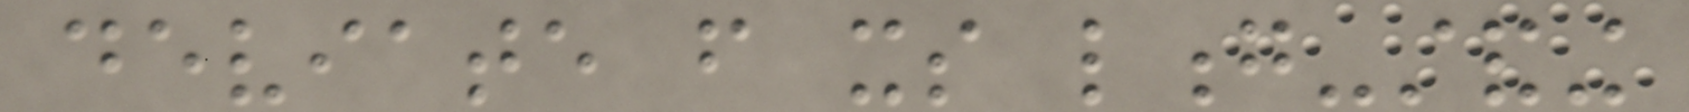deviate from its long-standing
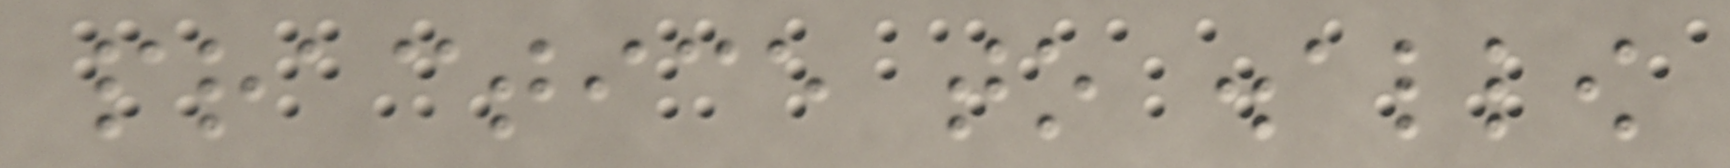practice to disallow
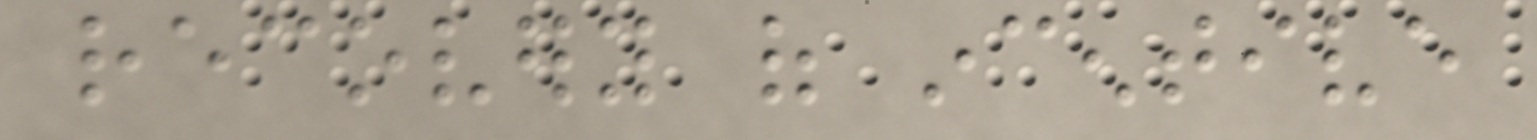recovery of incentive
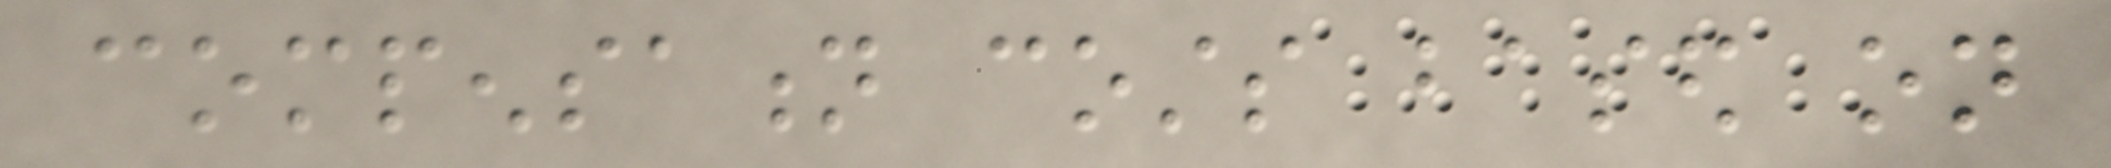compensation costs based on
